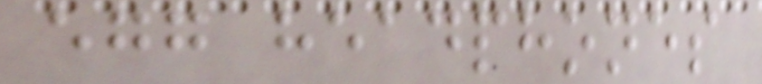egg headphones
